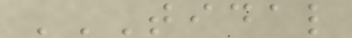TIDAL
